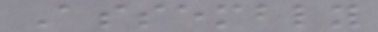Assembly
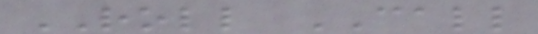ROLL CALL
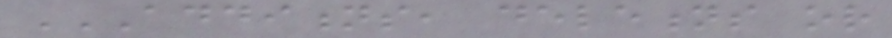ADDITIONS, DELETIONS OR
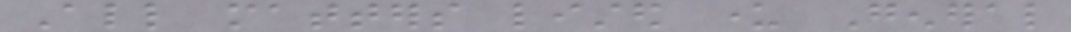All matters listed under General
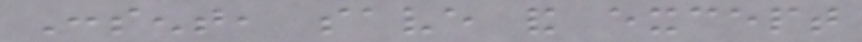Consent, save and except
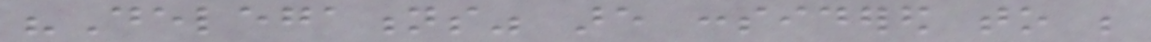"Delegations" are considered to be
